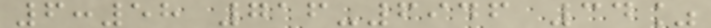6:58 716-6946 34%
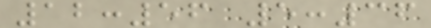12:56 5:36
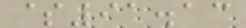$91.13
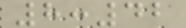8:42
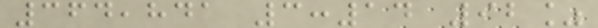364,841 3:14 92%
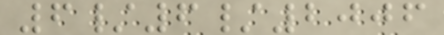6/6/2006
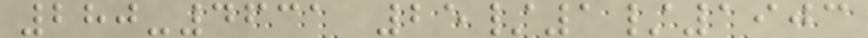280-4631 25/1/1903
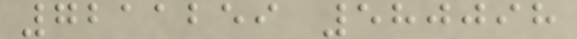7211259 580098
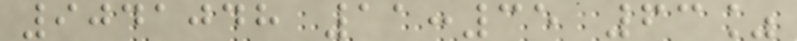9041048 11:35 63%
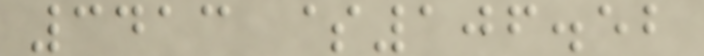3413 $106.52
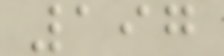197
